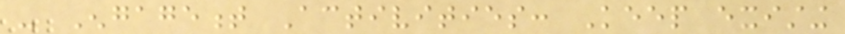- Engagement Activities: Keep existing
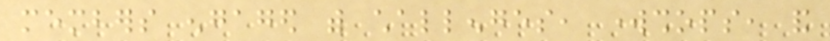members engaged with challenges, workshops, and
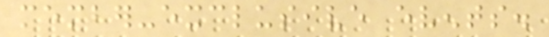member-exclusive events.
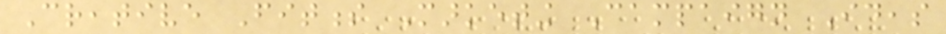Creative Fitness Marketing Campaign Ideas
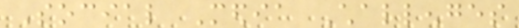Social Media Challenges
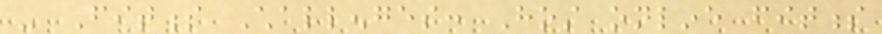- Fitness Challenges: Host online fitness
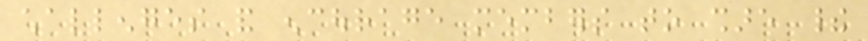challenges and encourage members to share their
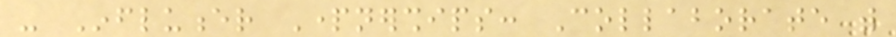- Influencer Partnerships: Collaborate with
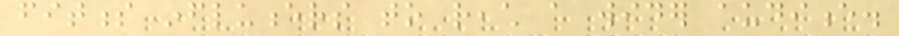fitness influencers to reach a wider audience.
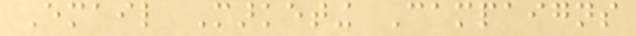Email Marketing Campaigns
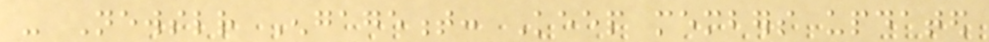- Newsletter Engagement: Keep members updated
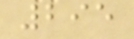295
